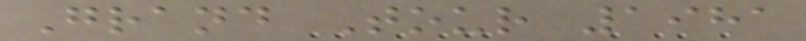Grand Tour 1981
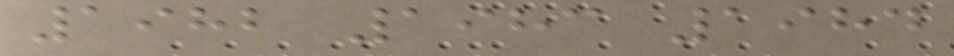1982 1983 1984
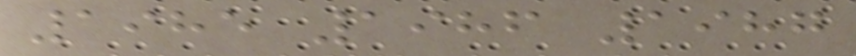1985 1986 1987
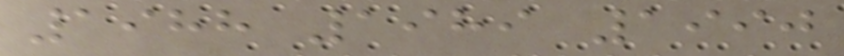1988 1989 1990
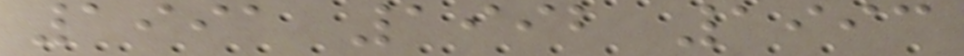1991 1992 1993
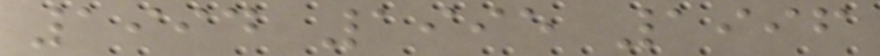1994 1995 1996
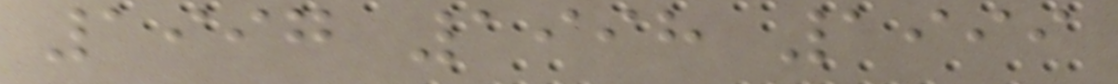1997 1998 1999
